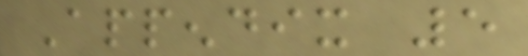Appendix 5
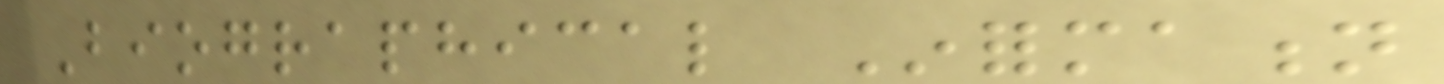Biographical Information
